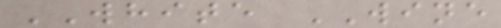WHITE WINE
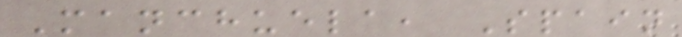Manchuela, Spain
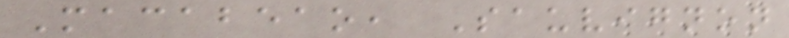Macabeao, Sauvignon
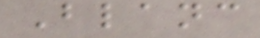Blanc
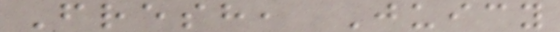Fresh, Juicy
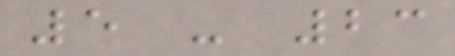5 - 23
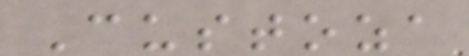Custoza
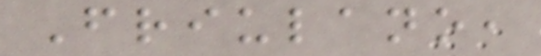Friulano,
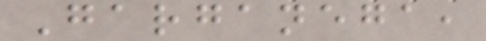Garganega,
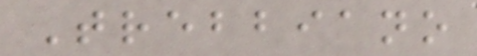Trebbiano
